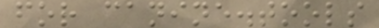for canine.tools
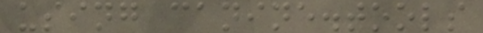using canine.tools
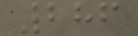286
